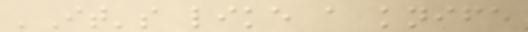'It's like a knife
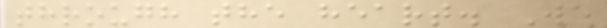through the heart. We
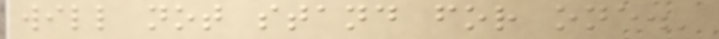will not stand for one.'
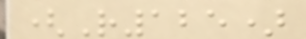(R125)
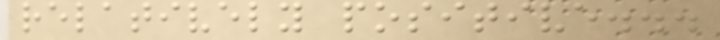relatively positive...
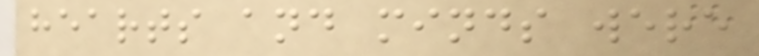hearts and minds were
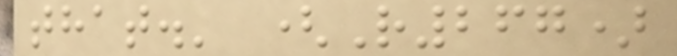that.' (R267)
